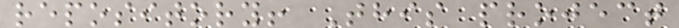repository! This project
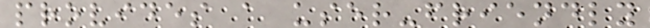provides a user-friendly
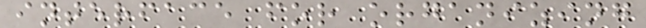interface for organizing
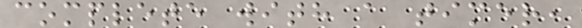complete with a timer,
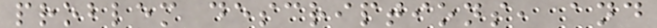problem descriptions, and
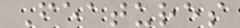Features
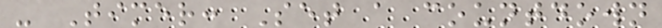- Timer: Set a countdown
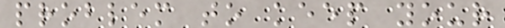problem to keep your
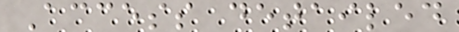Access detailed
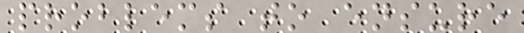problems to ensure
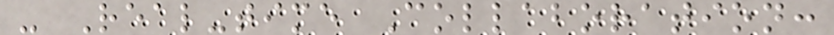- Real-time Collaboration:
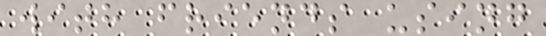with friends using
